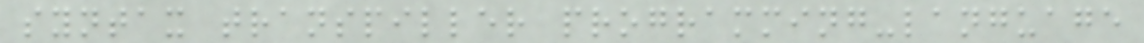syntax transpiller programming-language
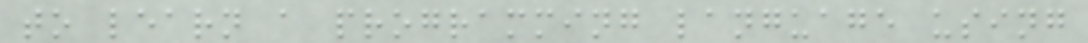to learn a programming language using
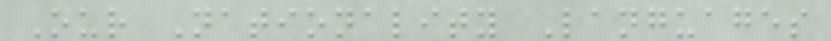Our Nationality Languages
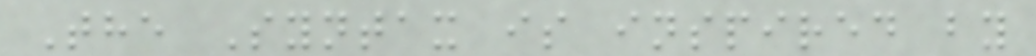The Syntax is inspired by
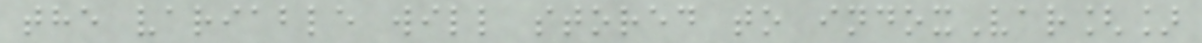the variable will stored to indoxVar[]
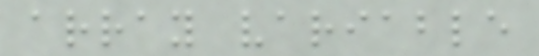array variable
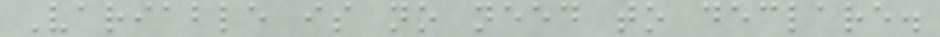Variable is no need to declare.
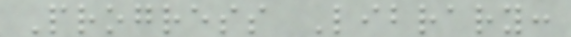Progress Library:
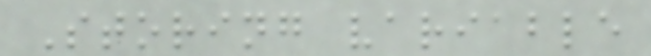Storing variable
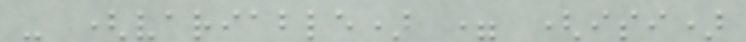- (variable) = (isi)
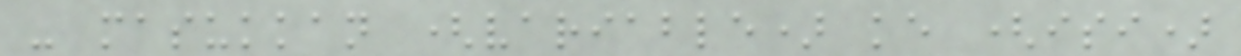- masukkan (variable) ke (isi)
